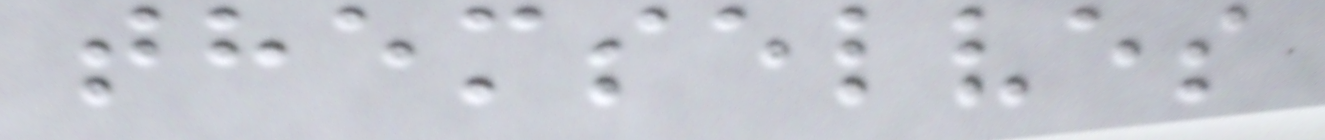themselves
